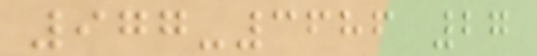977-3686 27
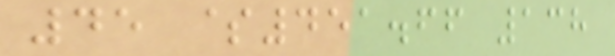45 $451.66 138
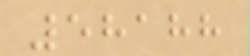58188
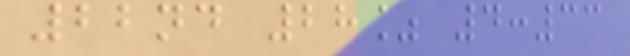22nd 28% 4:33
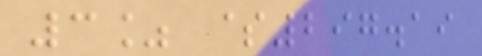3% $297.19
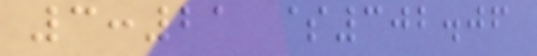3:21 $302.06
